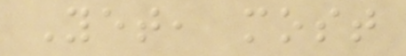Yet, most
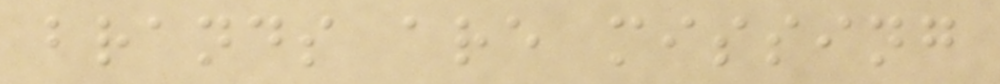brands are missing
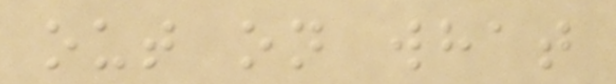out on what
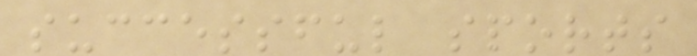successful sports
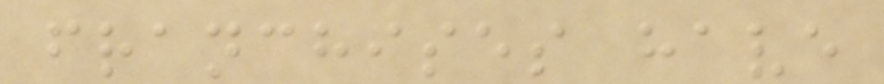franchises have
